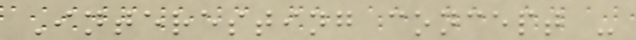Interesting concept -
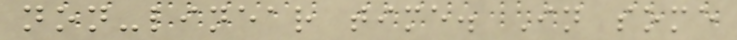non-linear time. In some
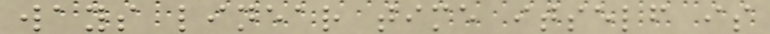ways linear time itself is
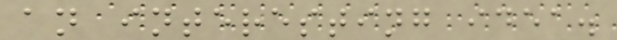an interesting idea.
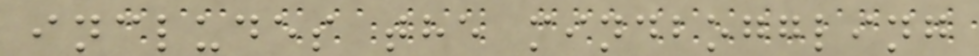includes the mindboggling
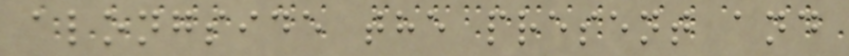alongside the present and
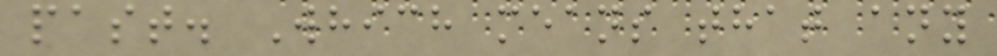past. Which means that any
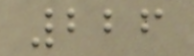226
